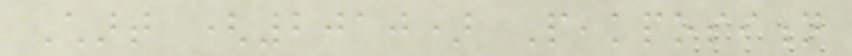Chart (2010) Peakposition
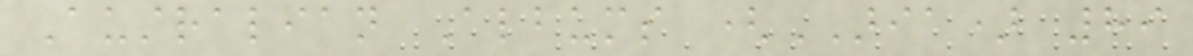Australian Albums (ARIA) 89
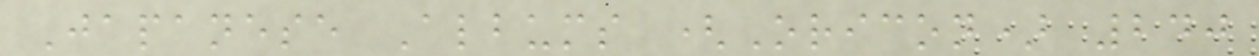Japanese Albums (Oricon) 240
